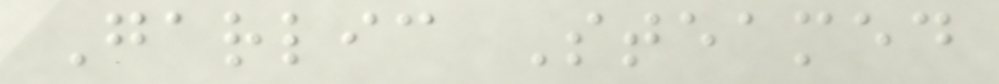Garlic Steamed
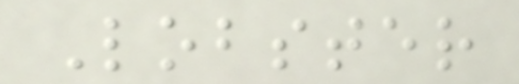Lobster
